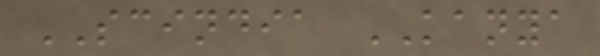SCINDIA KANYA
